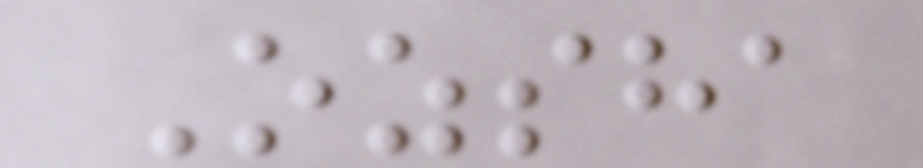Ozsha
